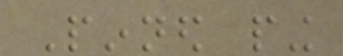Pinned ping
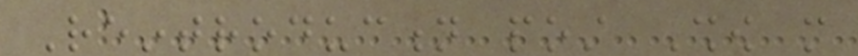Reintroduction post Show more
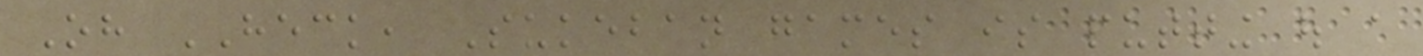Oh HECK, Sukeban games is putting out a
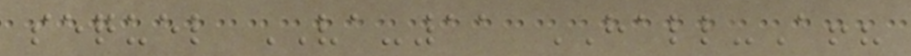sequel VA-11 HALL-A!?
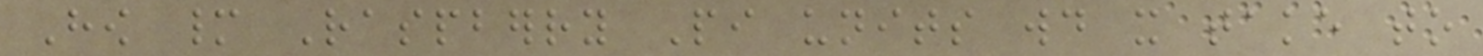How many Raspberry Pi units would it take to
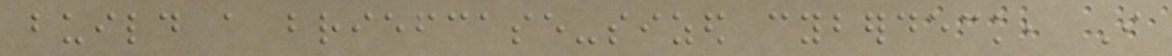build a briefcase-sized cyberdeck, I
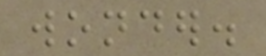wonder.
